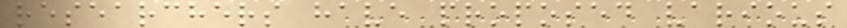researchers have proposed various
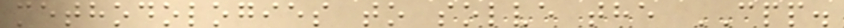methodologies to solve the CPP.
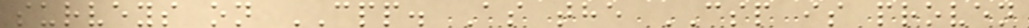surveys on CPP. As the CSP is proven
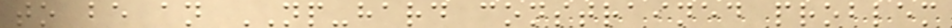to be an NP-hard constrained problem
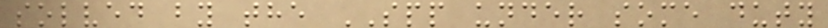solved by the SPP under some duty
